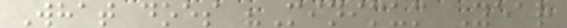What does "Minimum Year
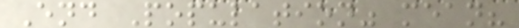End Population" mean?
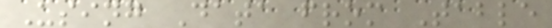Using Data from Table
